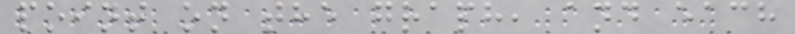point on the graph, and each
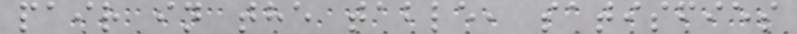pair in the table, satisfies
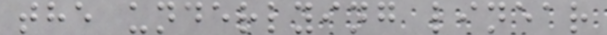the underlying linear
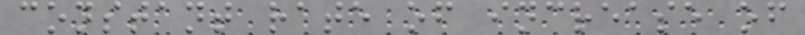constant rate of increase of
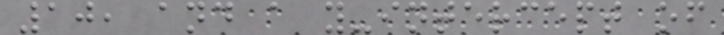10, and a y-intercept of
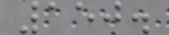150.
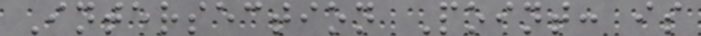Intersection Point: is
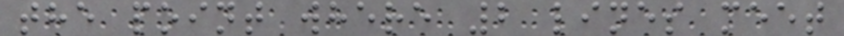the point where 2 lines meet
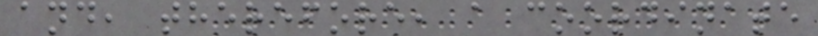and, therefore, a coordinate
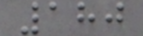180
